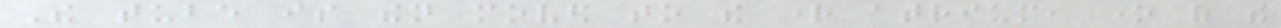The tube is then moved to the right atrium, one of the
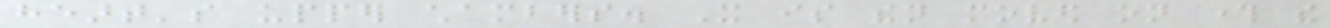heart's upper chambers. It is then moved on through the
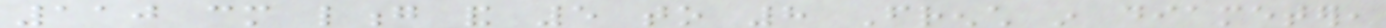110 cm long and 5 to 8 French in diameter,
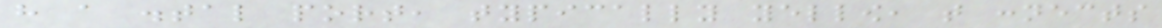have a distal port, typically yellow, that connects
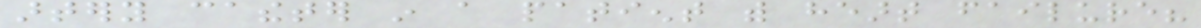artery catheter in a patient with heart failure?
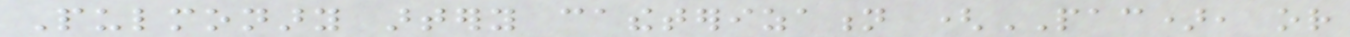Pulmonary artery catheterization (PAC), or
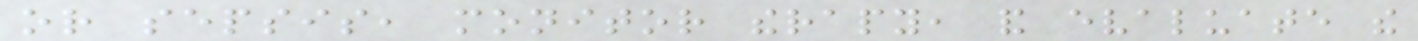or sepsis, monitor therapy, and evaluate the
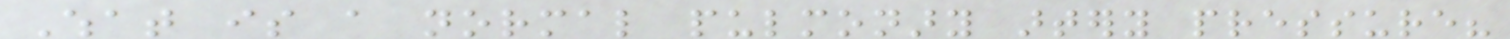What is a normal pulmonary artery pressure?
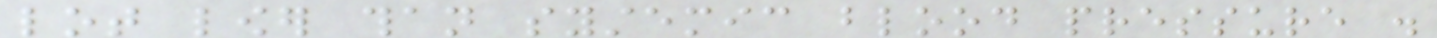lot lower than systemic blood pressure .
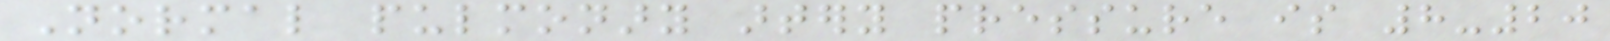Normal pulmonary artery pressure is 8-20
